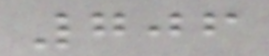706
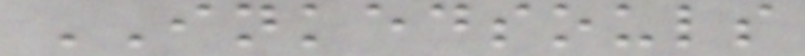INKEDSOULS
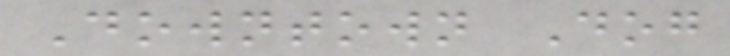Downtown Dog
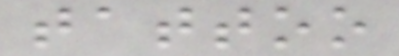tattoo
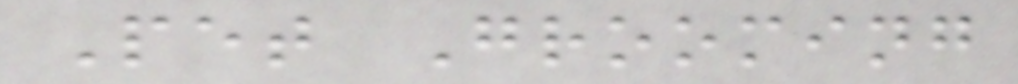Pet Grooming
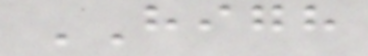HIGH
